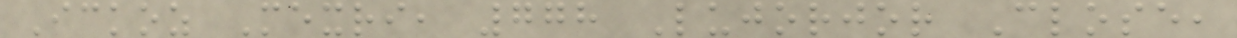Ickoz Mexri, 778 Lujorjor Close,
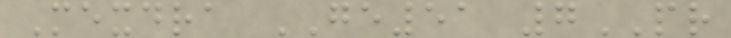Mexdra GE51 7PR
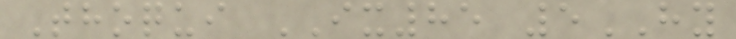Thoqui IX85 5HY
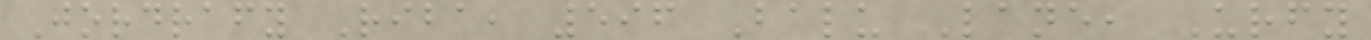Jordrafy Riba, 596 Balu Lane, Urfy
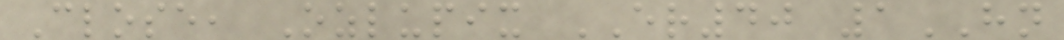Close, Ozlupix ER40 1HN
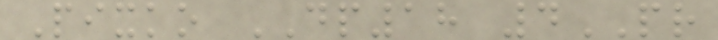Pixko DP18 4PR
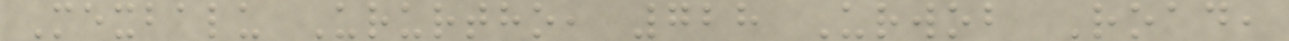Mexbalu Ururtho, 728 Urwob Road,
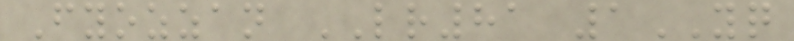Fyozzan LR81 1YQ
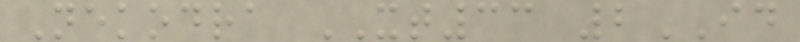Nekodra XT33 2ID
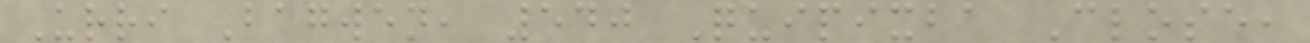Urri Bagwen, 540 Quipixba Close,
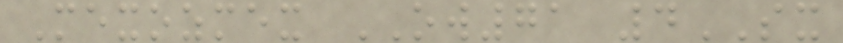Mexozmex OW71 4SX
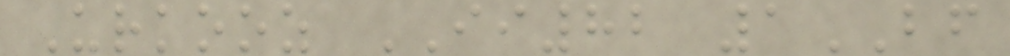Urkooz II82 1BF
